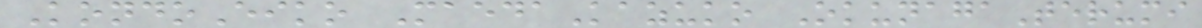KondoEiko MaedaKazuko OkunagaTerumi
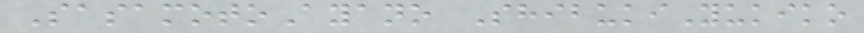SasamotoAyano ShibukiYukiko
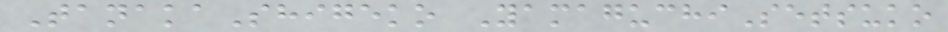TanakaShigeko YamaguchiSetsuko
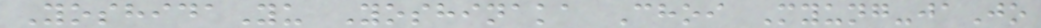YoshidaYu Yoshinaka Choi Myung-jaJo
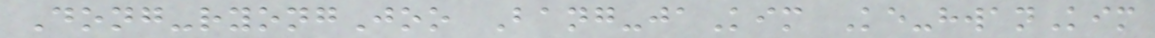Dong-ryongJoo Bang-jaKim Ke-hwanKim
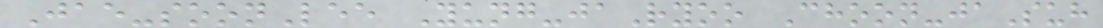Jae-soonLee Yung-jaRyoo Choon-jaSuh
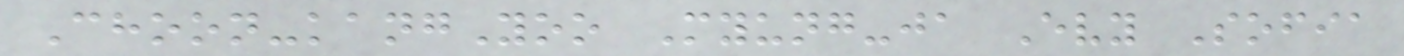Choon-kangYoo Myung-ja Evy Sofia
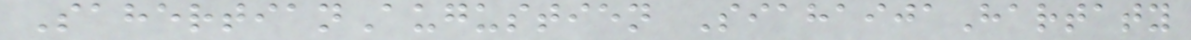SahertianAugustien SiahaijaHartaty
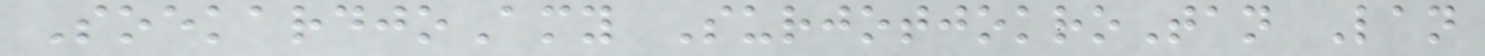SoekardjoAmy SurjotjokroTan Lan
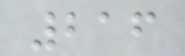216
